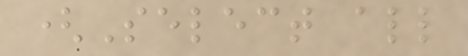(Select all
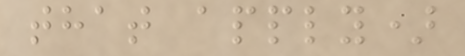that apply)
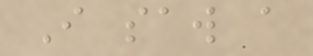I saw a
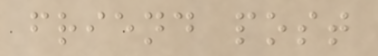friend post
